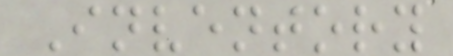Inventory
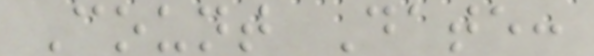Count Date:
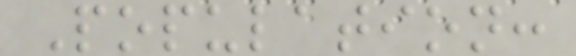Population:
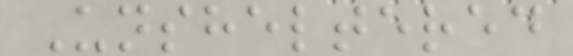Unsheltered
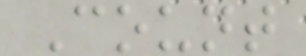Count
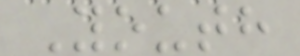Youth
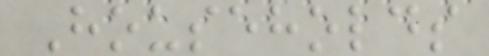Households
